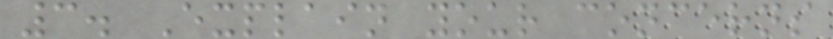3. Explain your concerns
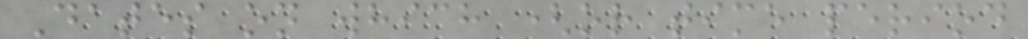Dates on which (or time period
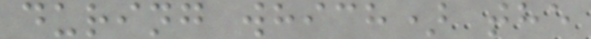during which) the
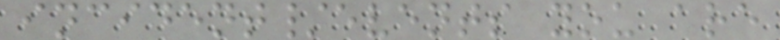incident/events you are
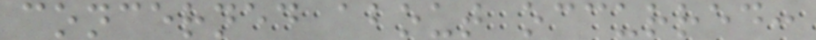concerned about occurred:
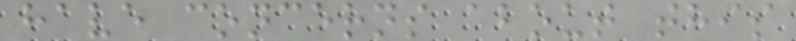have concerns about this
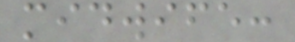midwife:
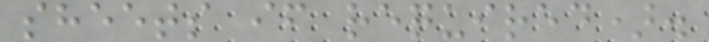sheets if required).
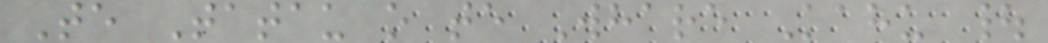Te Tatau o te Whare Kahu |
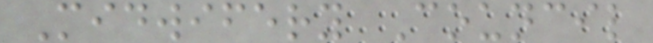Midwifery Council
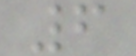6
